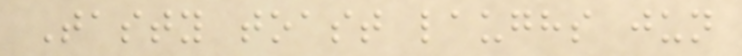Tasty toast laughs jun
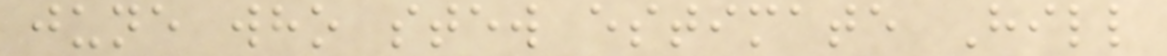june who stew estimate Hill
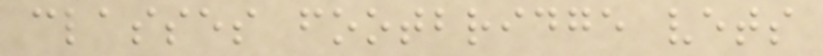classes footbridge vets
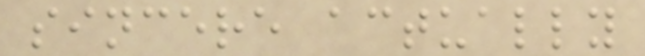sincere actually
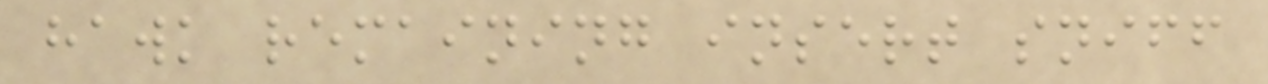hawk remaining insert sniff
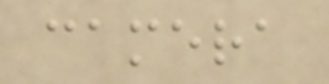camera
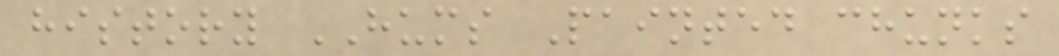history HUMS Painted chunks
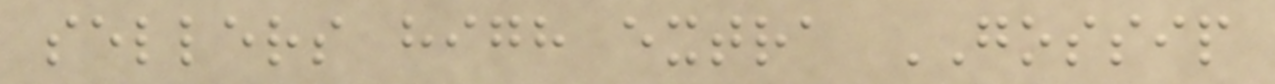sellers high extra GOSSIP
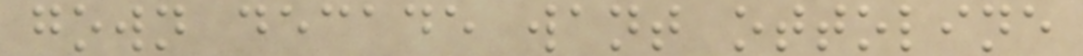gown decade want ottoline
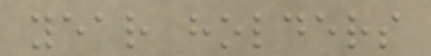year holders
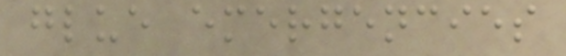glue emergencies
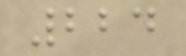224
